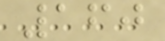160
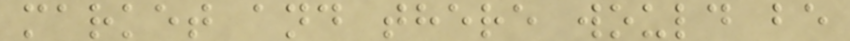market and there would be
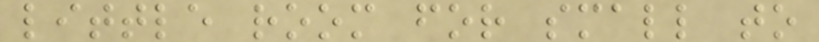little room for small to
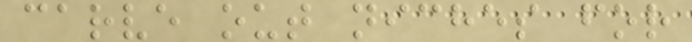carve out niches for
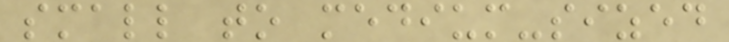small to medium-sized
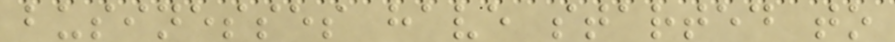businesses have started to
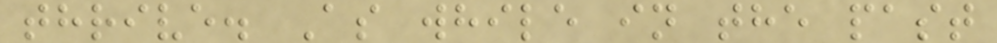thrive. As while in the past
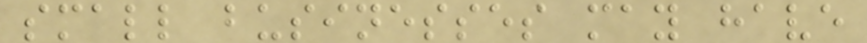small businesses may have
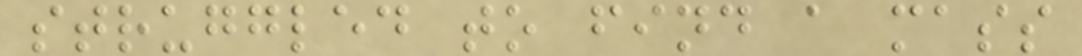struggled to find a mass
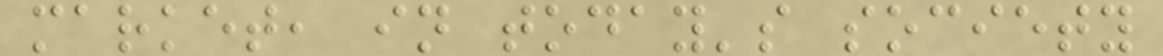market, in today's society
